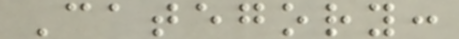Category:
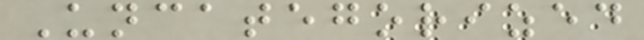Uncategorized
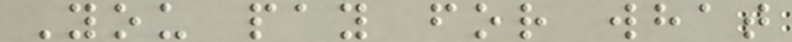You pay for what
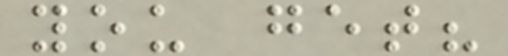you get?
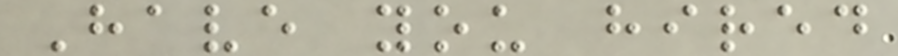Have you hired
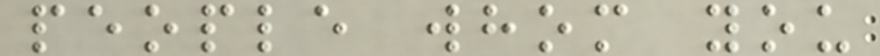people whom you
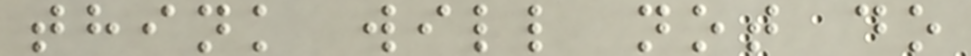think will not do
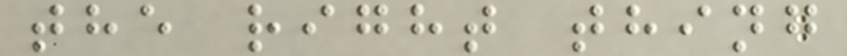the right thing
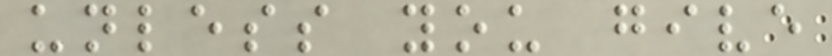unless you give
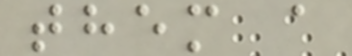them a
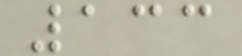133
